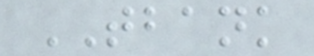TBANK
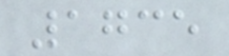1735
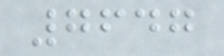7647
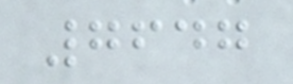7647
